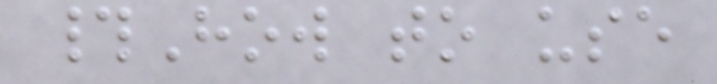#How to use
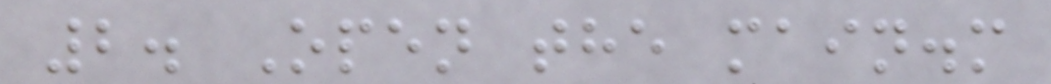2. Open the main.m
